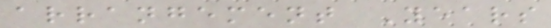arrangement Years
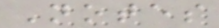Notes
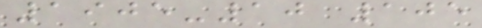1905-10 105
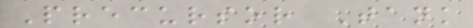Precursor Tank
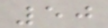50
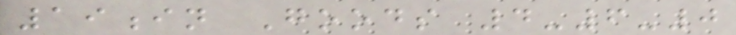19in Goods 4-6-0
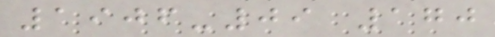1906-09 170
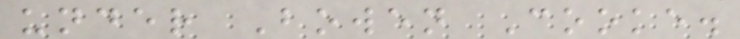under Bowen Cooke.
